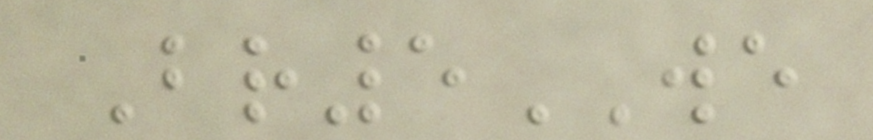Br5WE
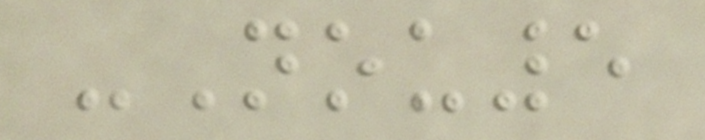-Nou5
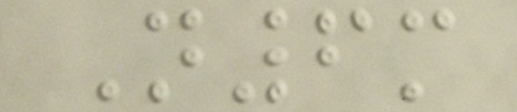N6m
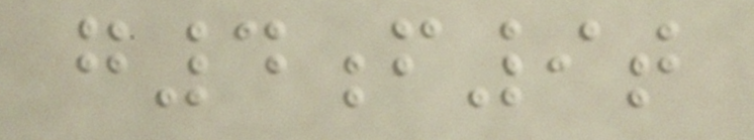g4f9t
